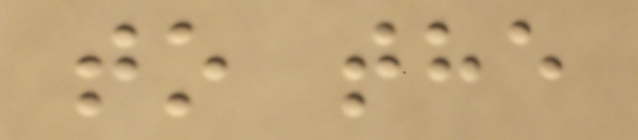to the
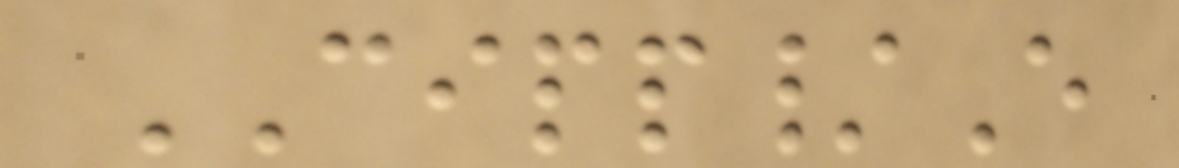CIPP/E
